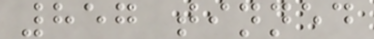857 tinned
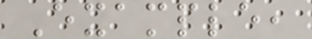Example,
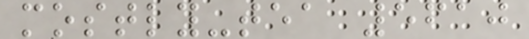mostly-tea 5610
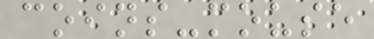coins-mouse
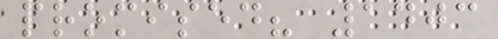promised? 1403
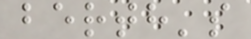berth's
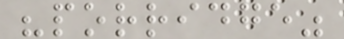"porridge"
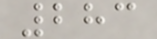283
